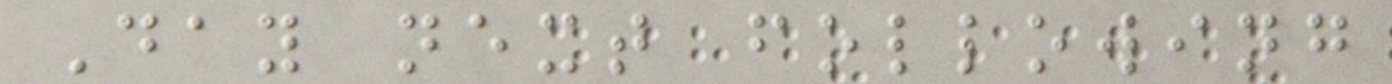Day next following
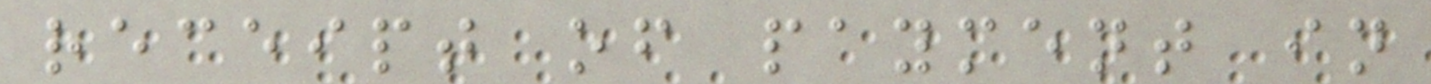receipt of payment in
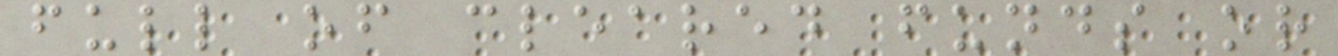full of cleared funds or
